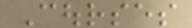Courses
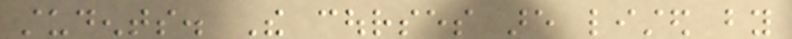students. The courses are listed by
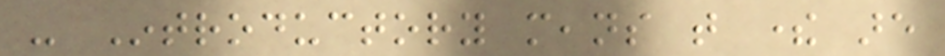- Introductory means that there are
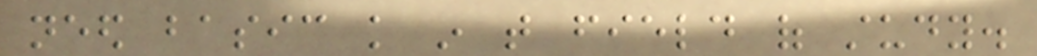need basic knowledge in that field of study.
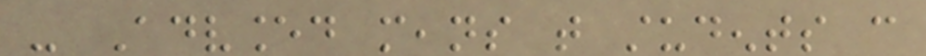- Advanced means that students can
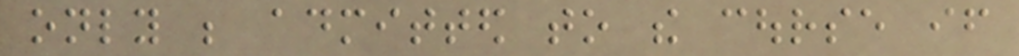only be admitted to the course if
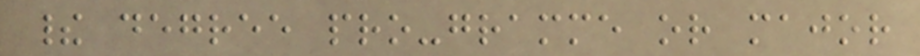their degree pro-gramme or major
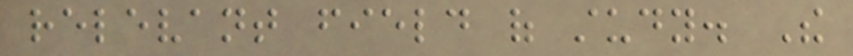relevant field of study. The
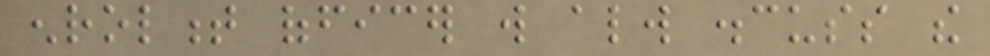enrolment officer will always discuss the
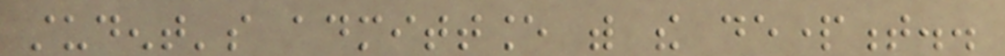student's admittance with the department..
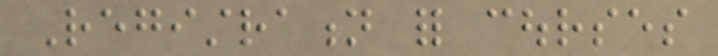Registration for courses
